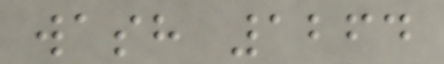wash 1264
